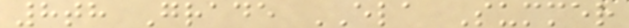8th Grade ELA Summer
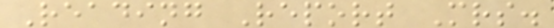Reading Report Mrs.
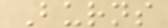Burns
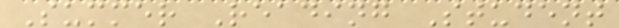Summer Reading Student
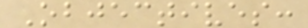Objectives:
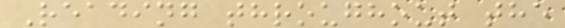Reading throughout the
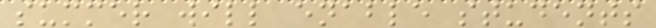summer will enable students
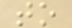to
